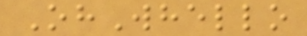OhWhello
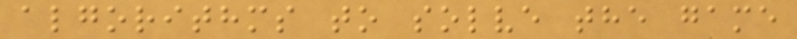algorithms to solve the game
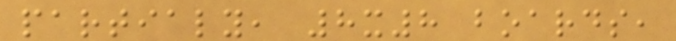partialy, 8x8 boards,
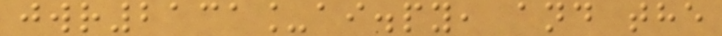jwr2131_ai.py, and the
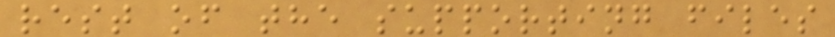rest of the supporting files
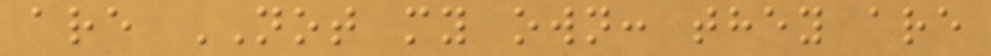are NOT my own: they are
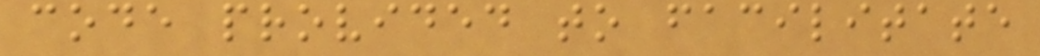code provided to facilitate
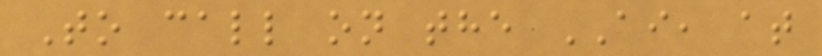To call on the AI, at
